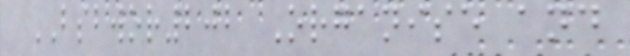BSBWOR202 Organise and
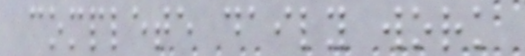complete daily work
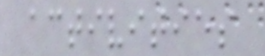activities
